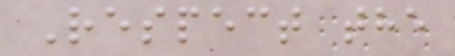Respect the
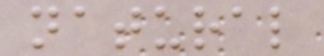natural
